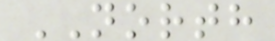NORTH
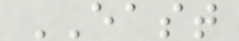EAST
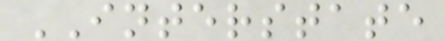INTERSTATE
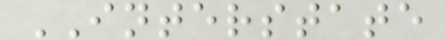INTERSTATE
